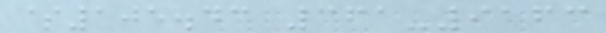$105.43 361-9163
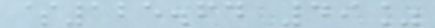$125.64 49%
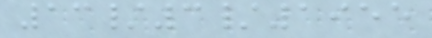13/3/1955
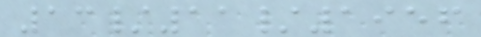13/11/1956
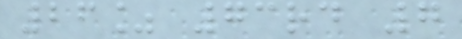26% 73rd 7
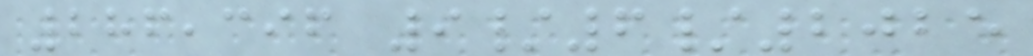286,396 9/6/2025
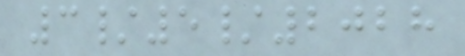3/5/2028
